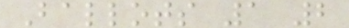Ballots 1 2
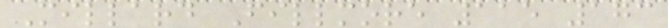Millard Fillmore 115 173
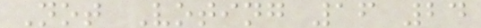Not Voting 16 24
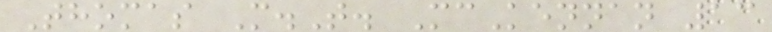Thomas M.T. McKennan 13
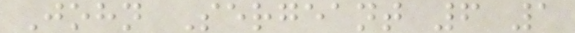John Sergeant 6 1
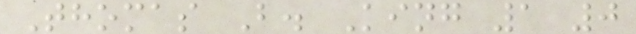Thomas B. King 1 0
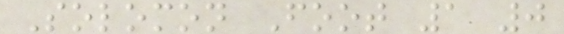Solomon Foot 1 0
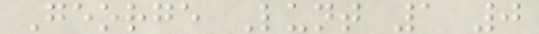George Lunt 1 0
